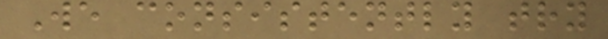We consistently try
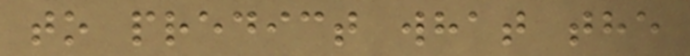to predict what the
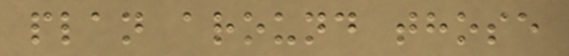plan around those
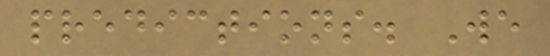predictions. We
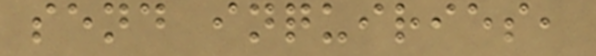send inquiries,
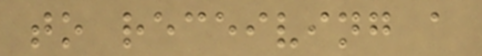to receiving a
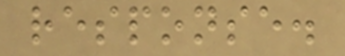response.
